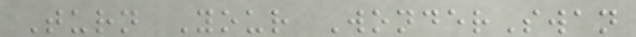Turn Your WonderSwan
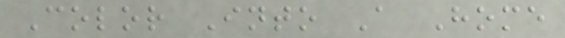Color Into A Home
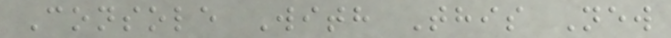Console With This New
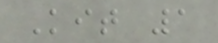Kit 1
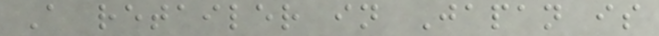A retailer in Japan is
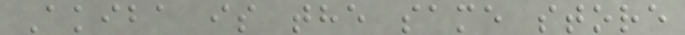Akiba is the same store
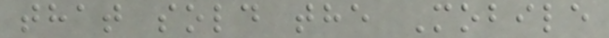that sold the Mobile
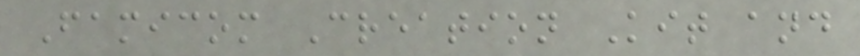Famicom Creation Kit and
